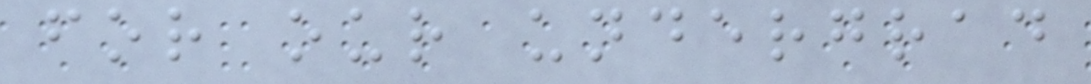for our undergrad
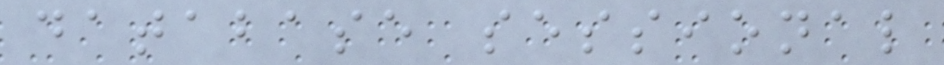database sessional
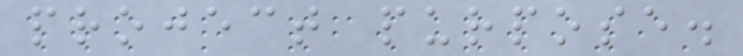project purpose.
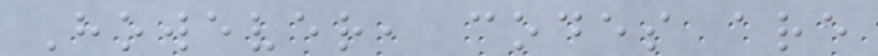However, codes are
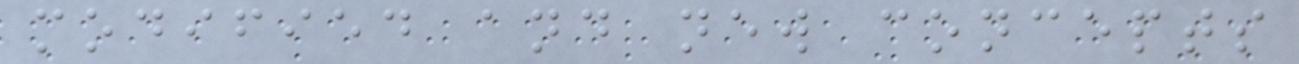modified and new concepts
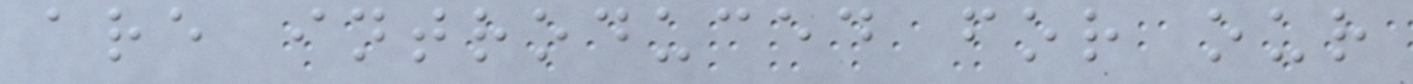are introduced for our
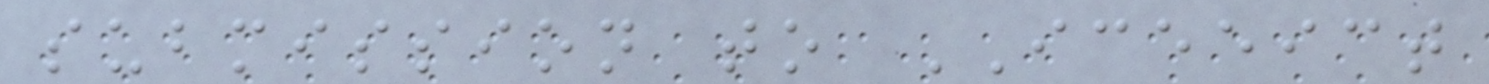submission to ICEEICT
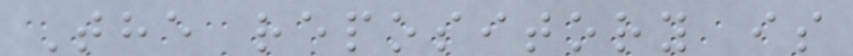The repository is
